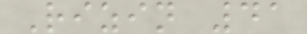Rizin 41
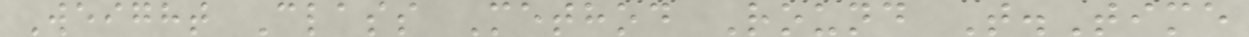Weight Class Method Round T.Time
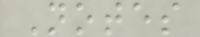Notes
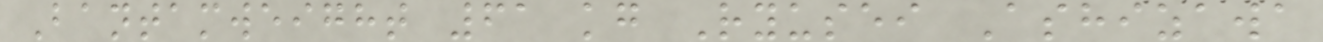Bantamweight 61 kg Ryusei Ashizawa
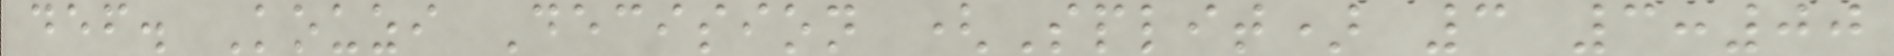def. Kouzi Decision (Split) 3 3:00
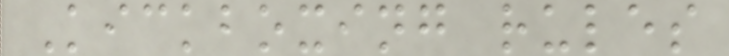Kickboxing rules
